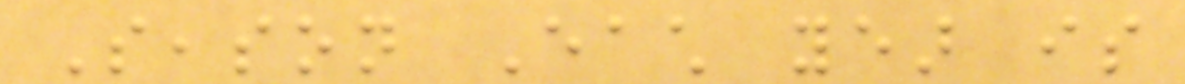Season Each year is
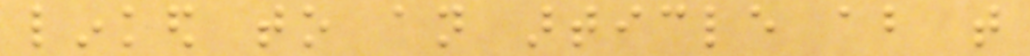linked to an article about that
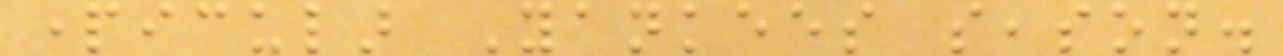particular Yankees season.
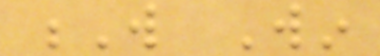W Win
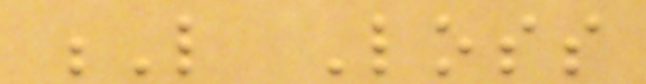L Loss
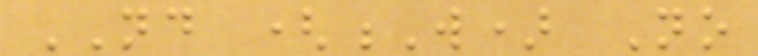ND (W) No
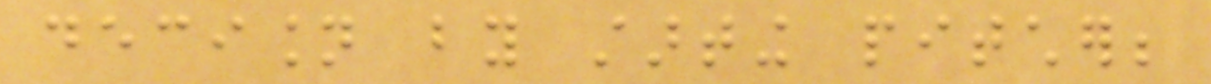decision by starting pitcher;
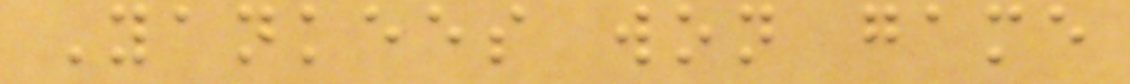Yankees won game
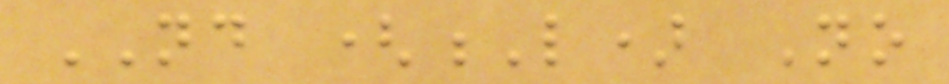ND (L) No
